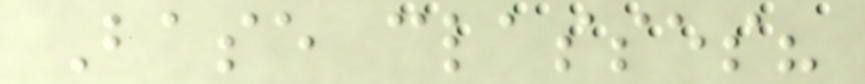Base classes?
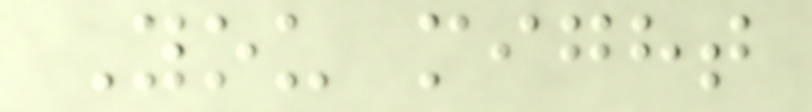You might
